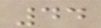44
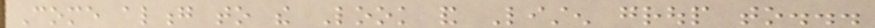Come along to the Look and Listen group to...
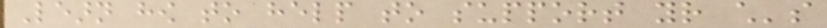Learn how to help to support your child's
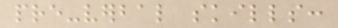pre-verbal skills:
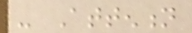- Attention
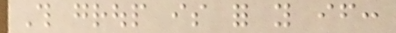This group is for you if:
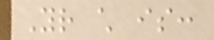Your child is:
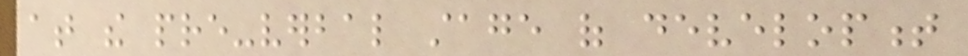at the pre-verbal stage of development
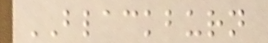BLACKBURN
